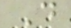D
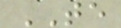TE
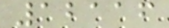12116
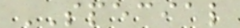SPECIAL
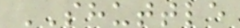SHUTTLE
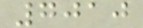7010
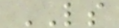LS
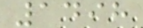1498
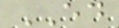ED
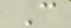C
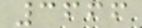3666
